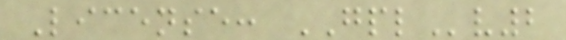License: GPLv2
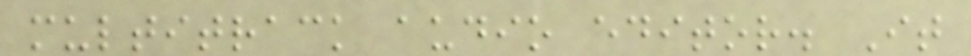multitrack audio editor. It
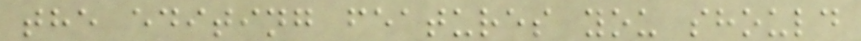the editing features you should
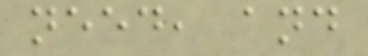need, and
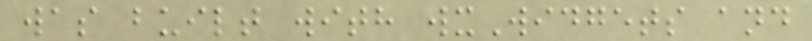was built with wxWidgets and
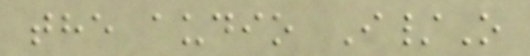the audio I/O
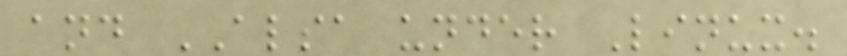and ALSA under Linux.
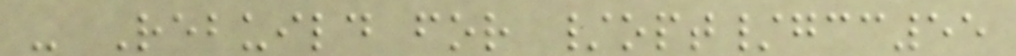- Rebuild for /opt/gcc55
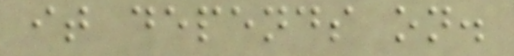it depends on.
